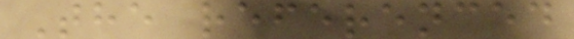The referenced
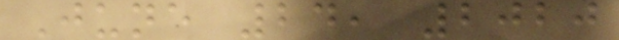June 24, 2020
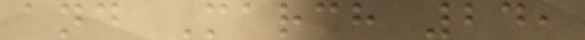and March 24,
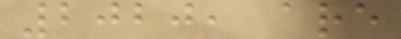2020, are
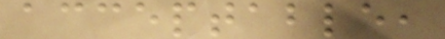acceptable,
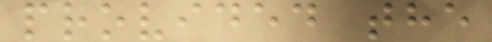provided the
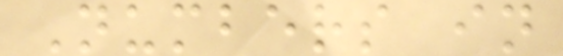Numbers in
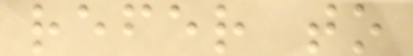refer to
